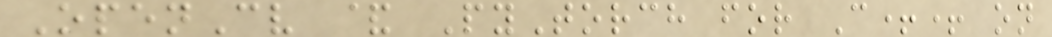OpenCv & PyTorch for C++ on
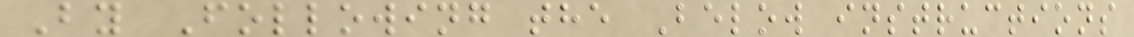By Following the Below instructions
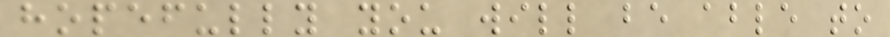hopefully you will be able to
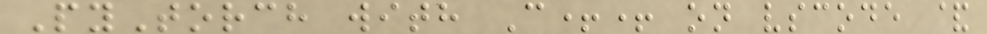PyTorch with C++ on vscode &
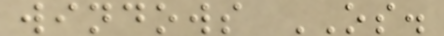windows OS.
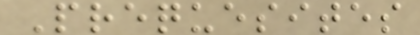Prequesites
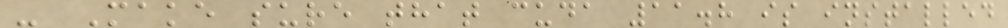- Make sure that cuda 11.8 is installed
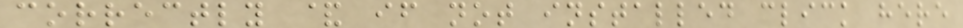correctly & if not installed click here
